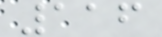116
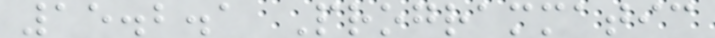15.2.1 Programmatic
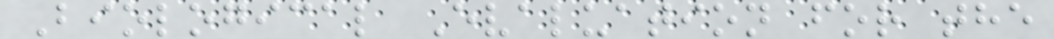Biological Evaluation for the
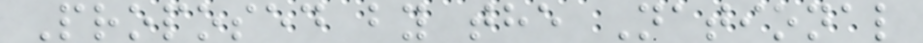Proposed by the National
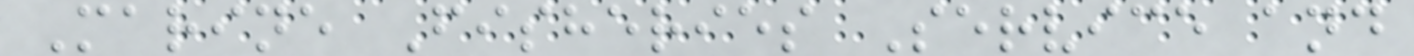Marine Fisheries Service and
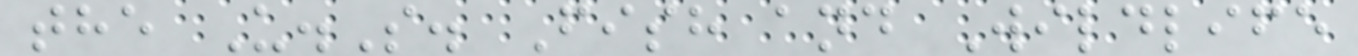the U.S. Fish and Wildlife
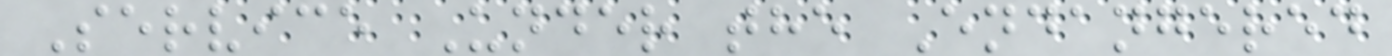Service Under the Endangered
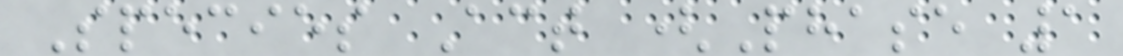Species Act (Phase 1
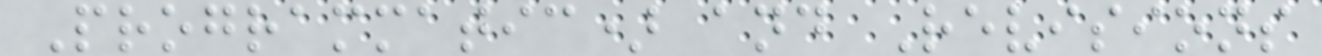Programmatic) and Revisions
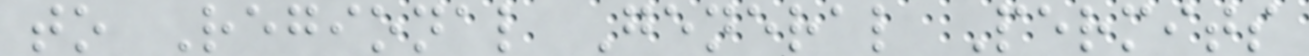to Regional General Permits
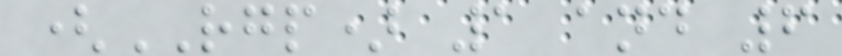(RGP) 1 and 6
